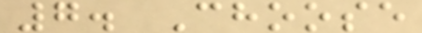7. Choose
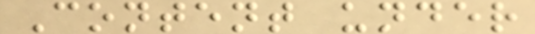Content under
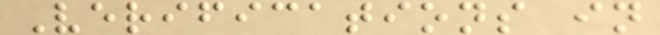Verifications in
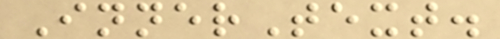InnerText.
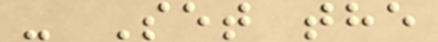- Set the
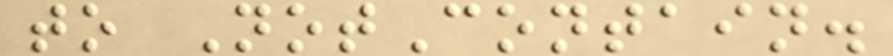to NotContain.
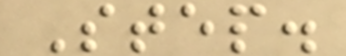Step.
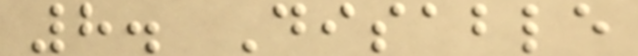8. Disable
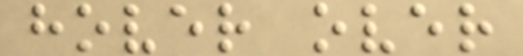hover over
